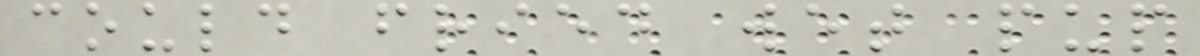could fried wet pup
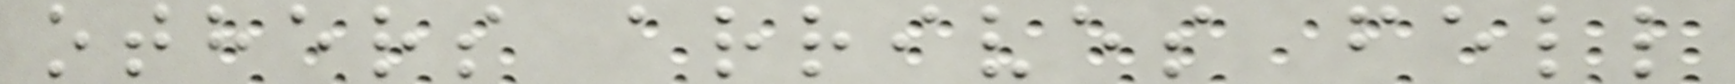others arrives fell
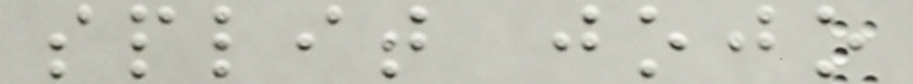split jojo
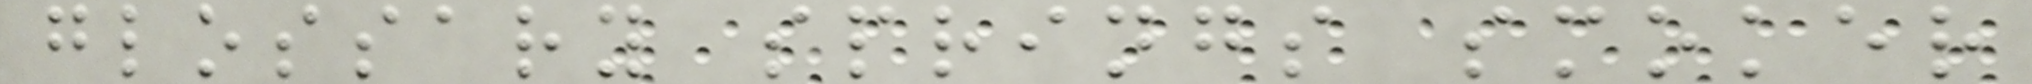glossary springs smoker
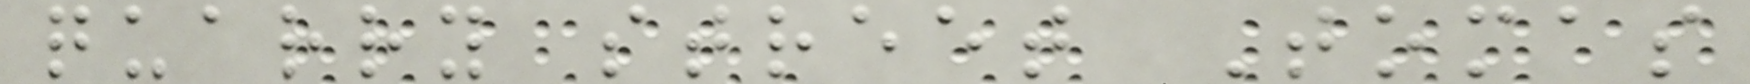quarry street Tomas
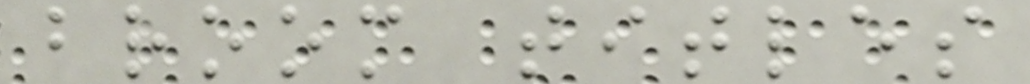broom titles
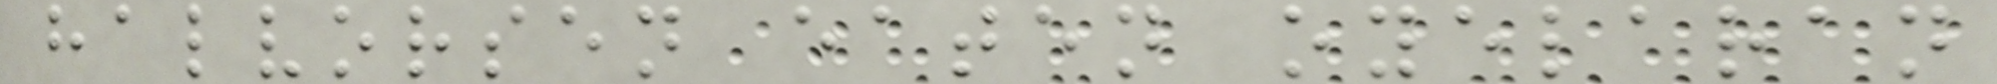halvorsen eaten oyelaran
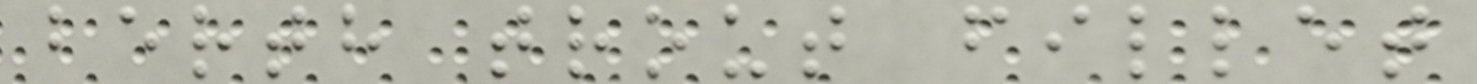berth trout fillet
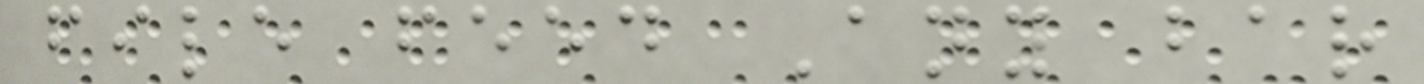file feed Any bar
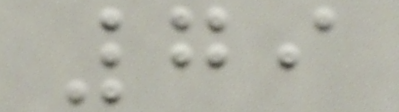79
